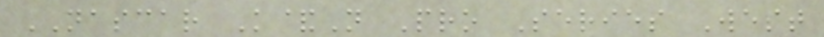NASCAR K&N Pro Series West
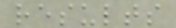results
